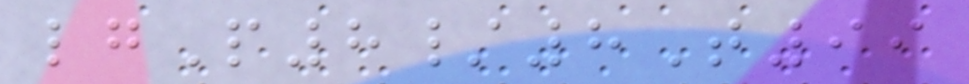lgP8/8T99
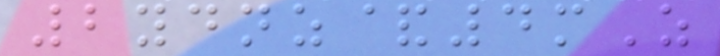2ydnz&4mZ
